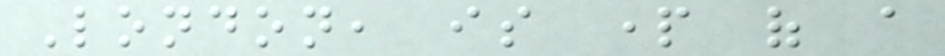London, is part of a
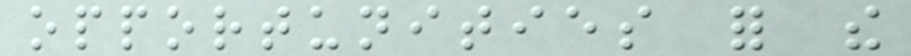opportunities for the
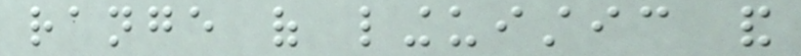range of linguistic and
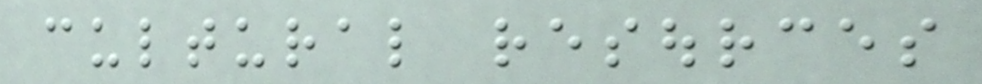cultural resources
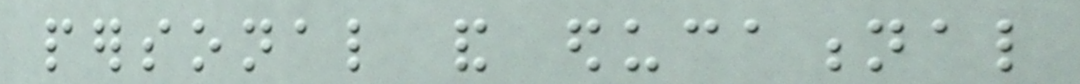personal and educational
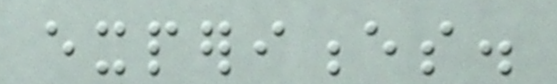experiences.
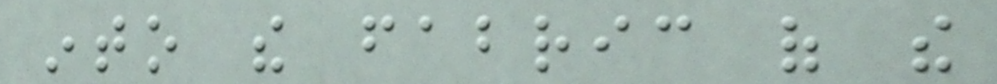into the fabric of the
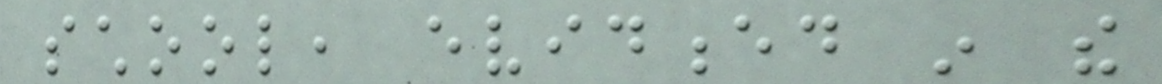school, evidenced in the
